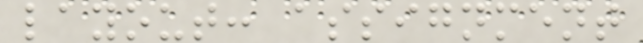layout: assignment
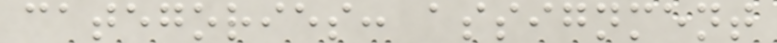categories: assignment
